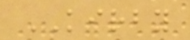KIRBY
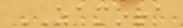ZAMORA
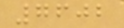7602
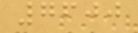7600
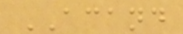ACAND
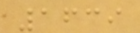1639
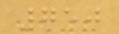750
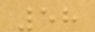58
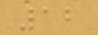12
